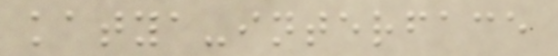katya-interface
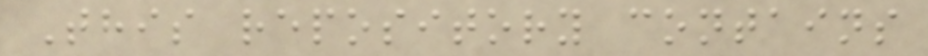This repository contains
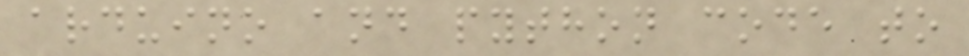arduino and python code to
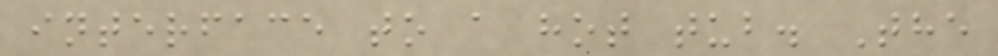interface to a hot tub. The
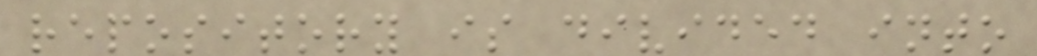repository is divided into
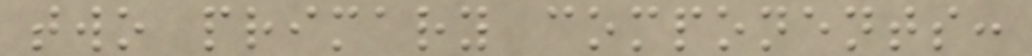two primary components:
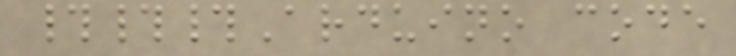###Arduino code
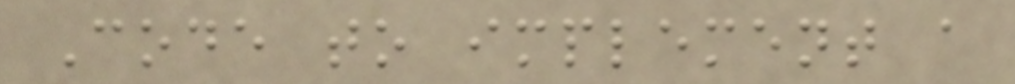Code to implement a
